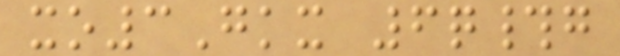xo3Gkx 6q#g
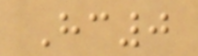Hc0
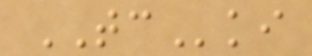TCki
